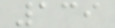139
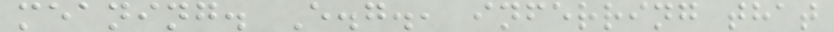meaning. E.g., inferring that
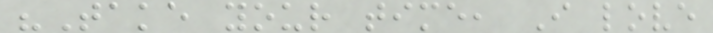"Take your time, I love
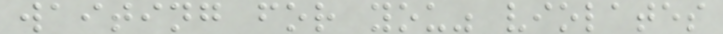waiting for you" violates
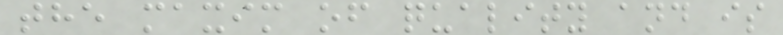the maxim of quality and is
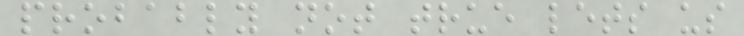probably not true lets us
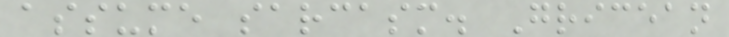assume sarcasm. Gricean
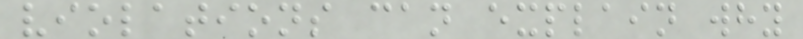violations can explain why
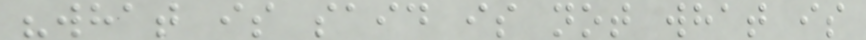"what is said is not what is
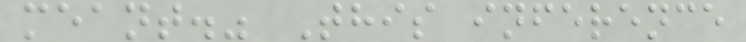meant." This inference
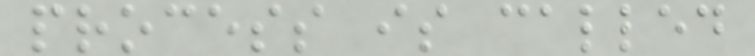process is called
